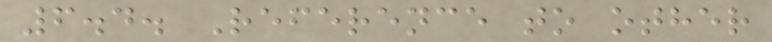6.4. Reference to other
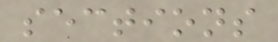sections
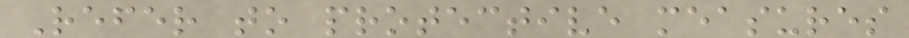Refer to protective measures
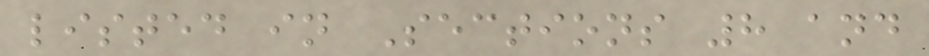listed in Sections 8 and
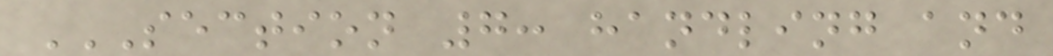SECTION 7: HANDLING AND
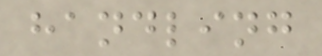handling
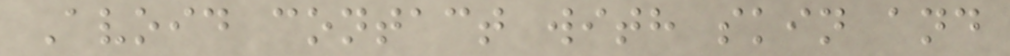Avoid contact with skin and
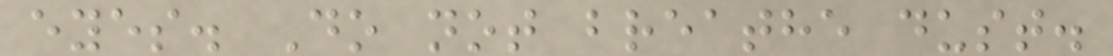eyes. Do not breathe dust.
